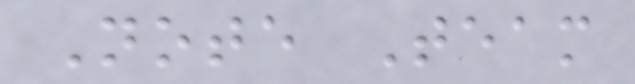Note Team
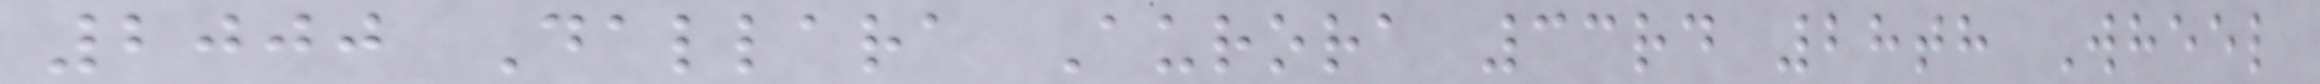2000 Dallara Aurora 33rd 28th Wheel
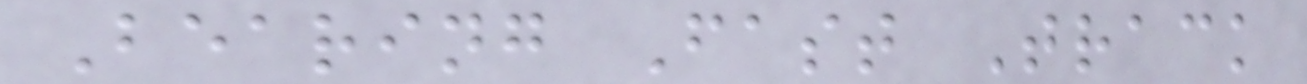Bearing Fast Track
